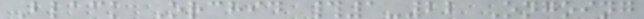Black Orchid #1-22 Ongoing
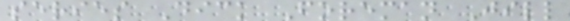series Dick Foreman Jill
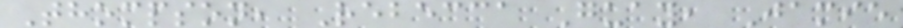Thompson, Rebecca Guay, Jamie
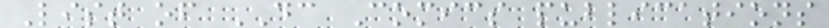List of DC Comics publications
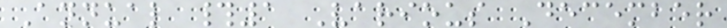Annual #1 Various December
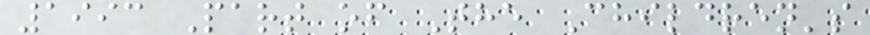1993 Part of The Children's
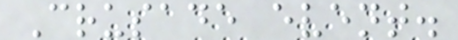Crusade event.
